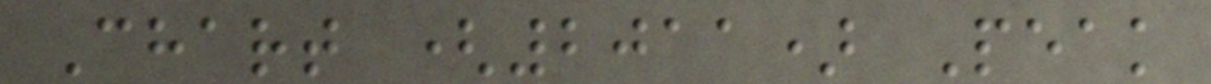Chart (2011) Peak
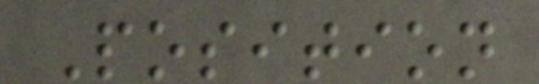Position
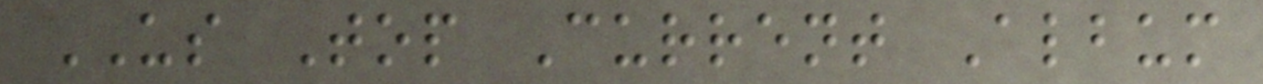US Top Current Album
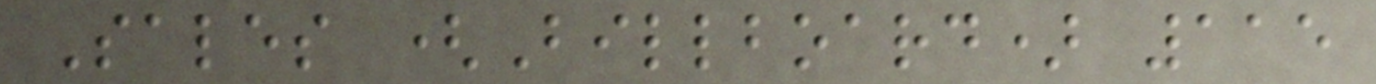Sales (Billboard) 115
